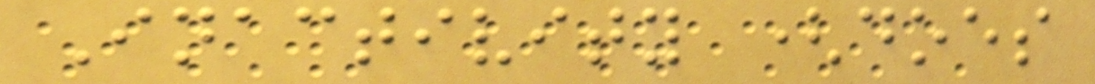Inactivity (does
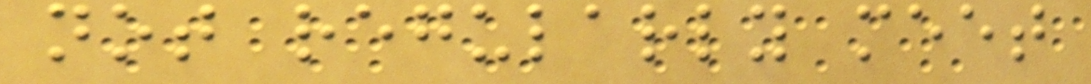not regularly meet
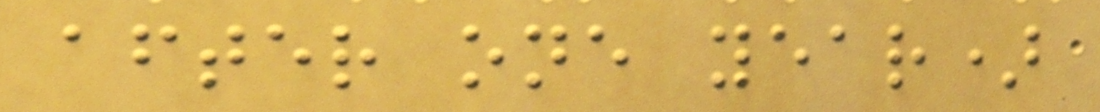after one year)
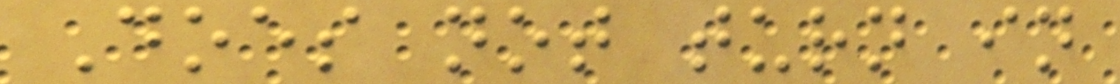Does not turn in
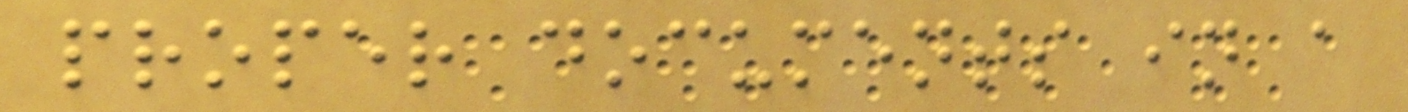proper documents in a
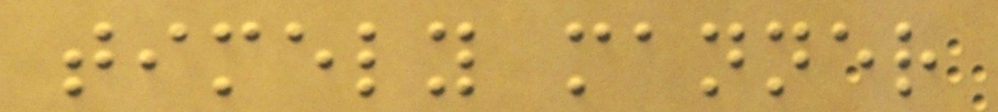timely manner
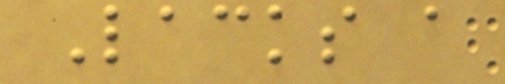Lacks a
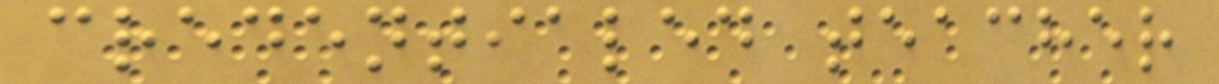credentialed teacher
